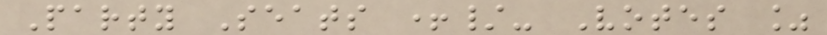Party Seats +/- Votes %
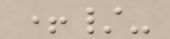+/-
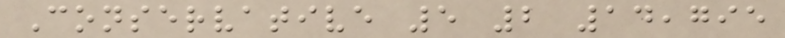Conservative 5 2 14,795
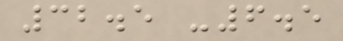32.5 -6.5
